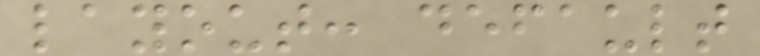layout: default
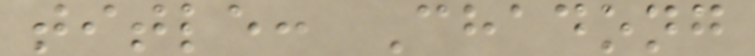title: Chadong
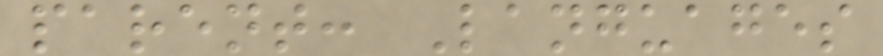parent: Languages
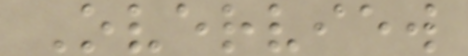Overview
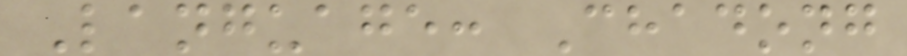Language: Chadong
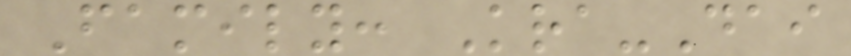Family: Kra-Dai
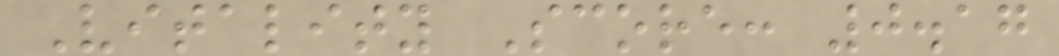Vitality Score: 0.17
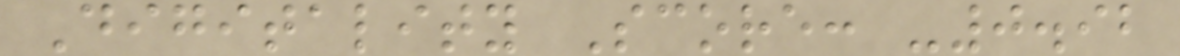Digitality Score: -0.92
